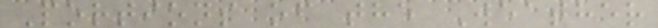Portions of the Weather
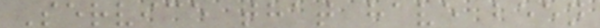Service that have been
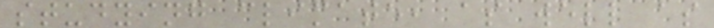studying climate, as well as
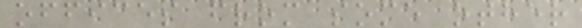offices from some other
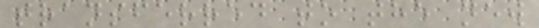transferred to the new
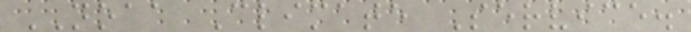NOAA Climate Service.
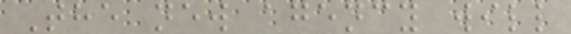The new agency will
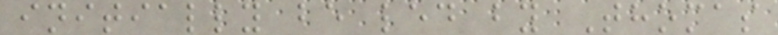initially be led by Thomas
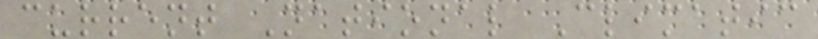current National Climatic
